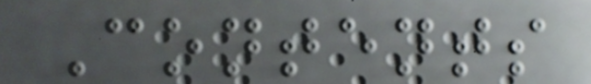Contents
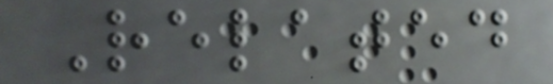Related
